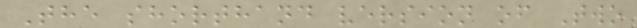The shorthand version of Two
